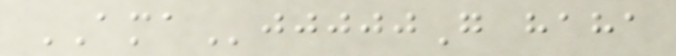AMAjjjjjG haha
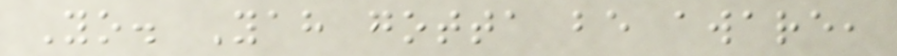Yo. Yah gotta be aware,
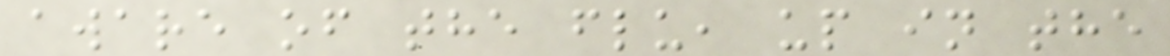aware of the flu, up in the
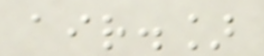air.]
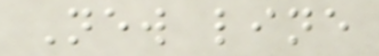New line
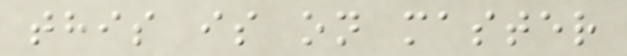this is on master
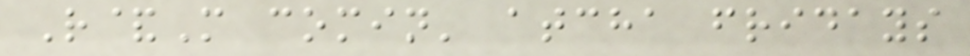R&M comin' atcha fridays
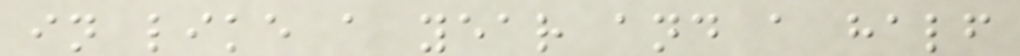in like a year and a half
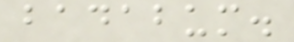badabum.
